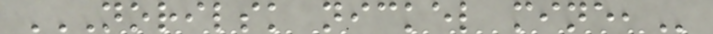NORILSK NICKEL MINE,
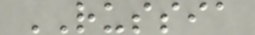RUSSIA
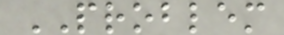PROBLEM
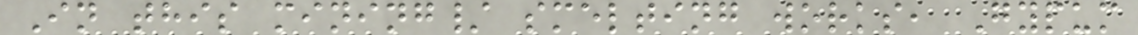In this mining/ smelting works, Gypum
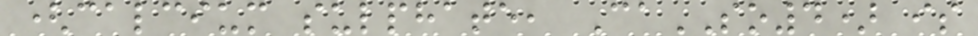(calcium sulphate, CaSO4) is
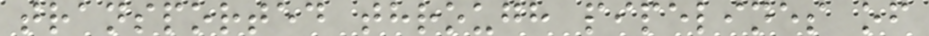transported through pipelines of
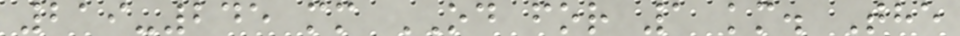219-245 mm OD for 1 km. The
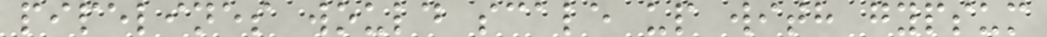pipelines would scale up with gypsum
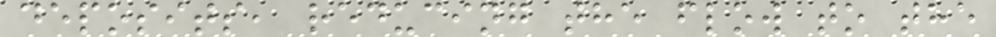deposits, reducing the flow to the
